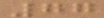77
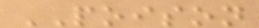POISON
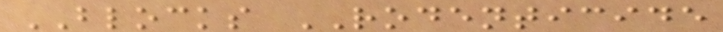BLOCKS RODENTICIDE
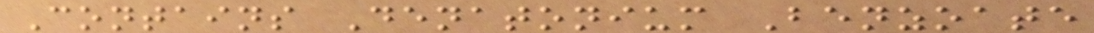Contains Denatonium Benzoate
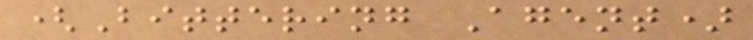(Bittering Agent)
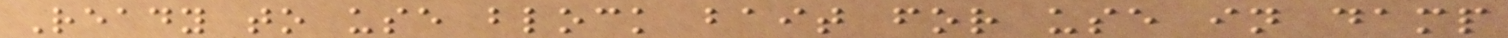Ready to use block bait for use in damp
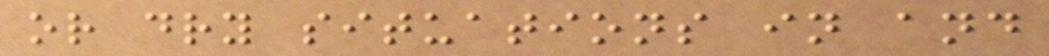or dry situations in and
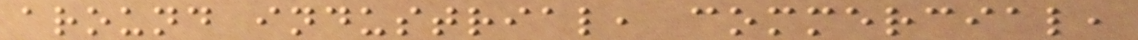around industrial, commercial,
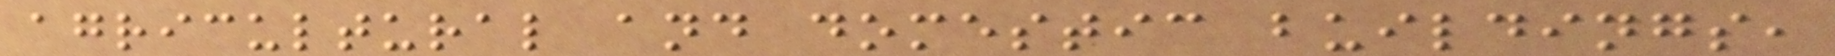agricultural and domestic buildings,
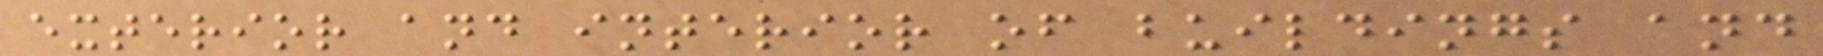exterior and interior of buildings and
